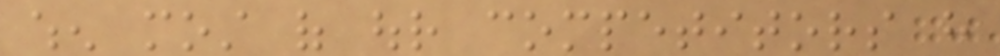when most of our competitors have
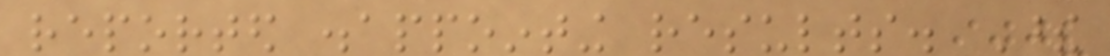reported disappointing results. These
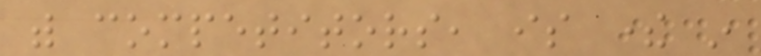with competitors, is there in
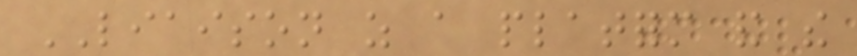LIAISON as a platform and the
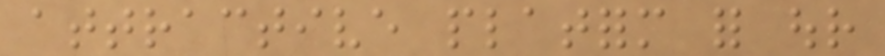attractive platform for our
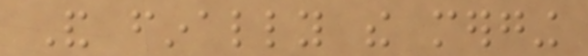And finally the merging
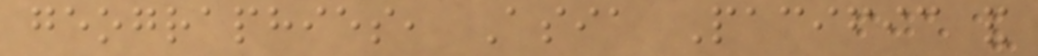geographies, Asia Pacific and
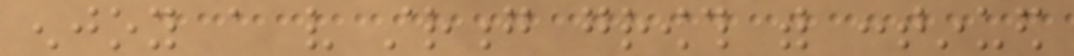enjoy a very strong growth with continued
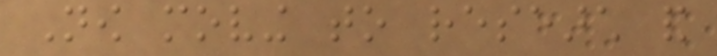Now moving to research and
